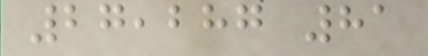27,287 81
